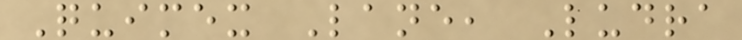Quimex Lane, Ludra
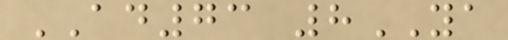AD73 8YA
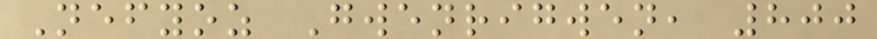Nefyoz Gwenrigwen, 800
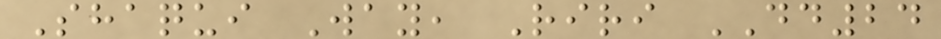Shaqui Way, Riri DD24
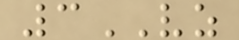3VZ
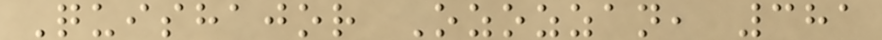Quishajor Ozozzan, 381
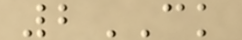2CK
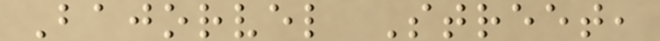Bajorvel Street,
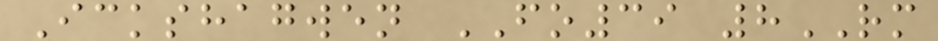Ickshagwen FO39 8RM
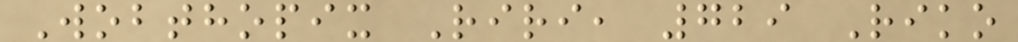Wobthopix Riri, 729 Riko
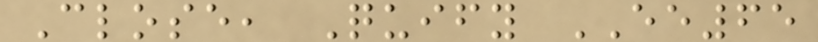Close, Quify EE65
